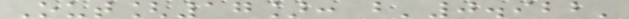Out[17]: b'0.922'
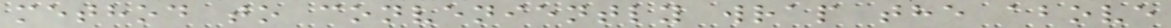method to conveniently wrap the above
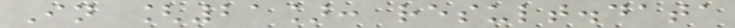In [21]: result.data
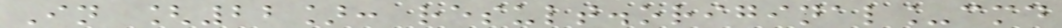In [22]: result.original_cmd
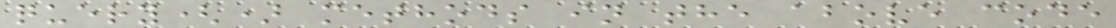query() methods in the above code
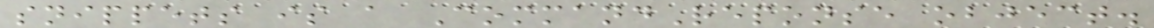snippets is a CommandReponse object.
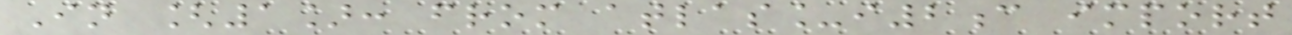In [1]: from atlas_i2c import
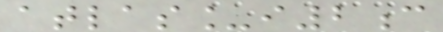atlas_i2c
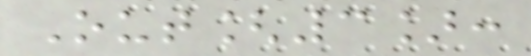Out[3]:
